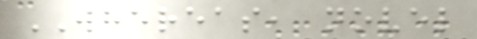WHEREAS, novel
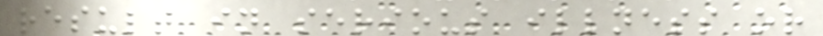result in serious illness or
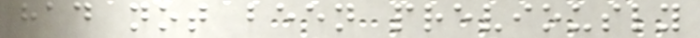had not been previously
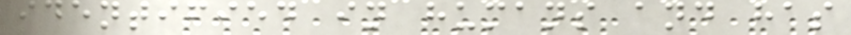identified in humans and has
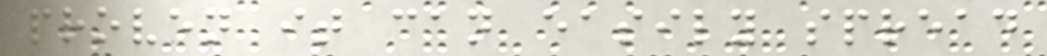proven it can easily spread
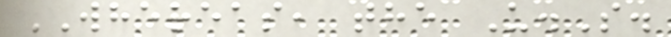WHEREAS, the U.S.
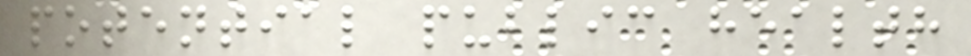potential public health
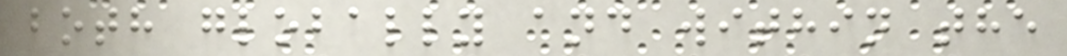both globally and within the
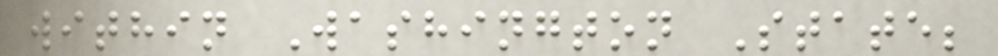within Washington State;
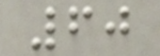60
